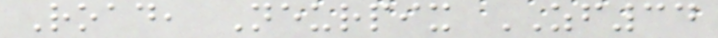Road, Neurpix ZF34
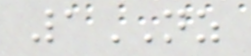1NZ
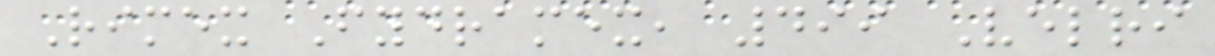Rimex Fydramex, 499 Velri
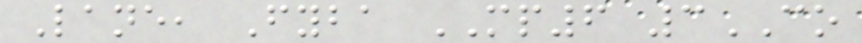Lane, Fyba MP6 3CO
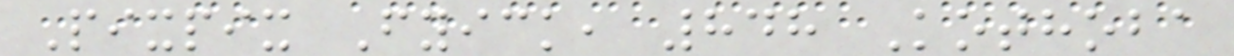Pixpix Fyick, 848 Kothoba
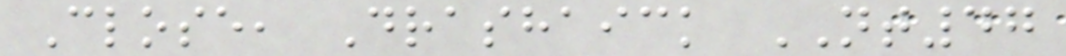Close, Drashaick NT47
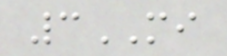3MI
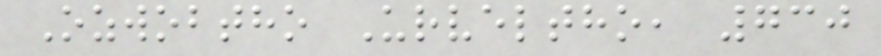Ozwobtho Urveltho, 730
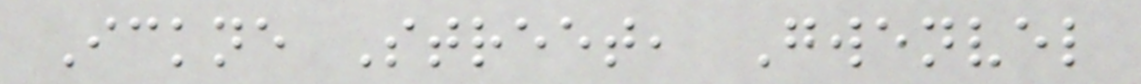Ickne Street, Gwenvel
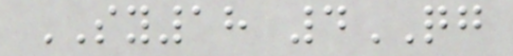SY18 4QG
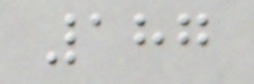187
